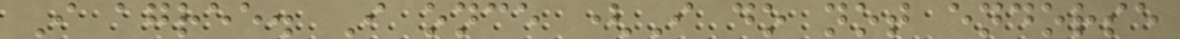I agree. I once (I do not endorse
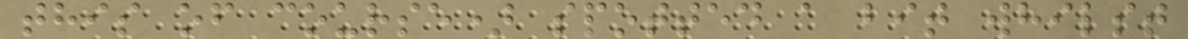this of course) spotted a bit whilst
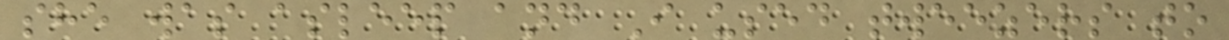she was asleep and I used tweezers to
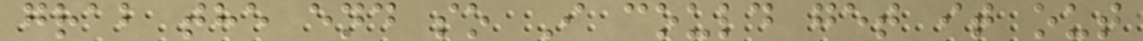grab the end so I could get it out
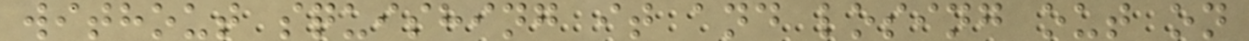without squishing it and losing out on
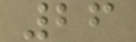26
